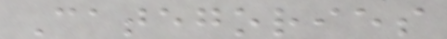Categories
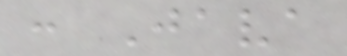: Java
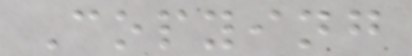Copying
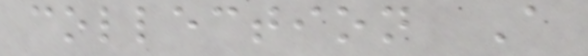collection A
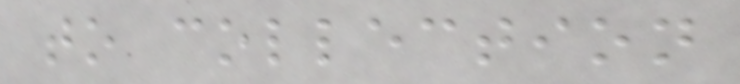to collection
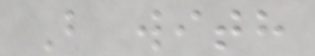B with
